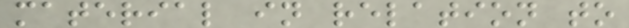material in relation to
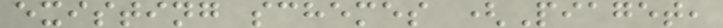existing schemes (Piaget,
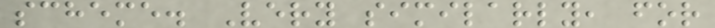scheme. Very similarly, for
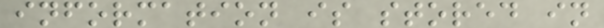information is stored in
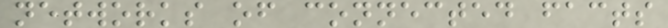networks of connected facts
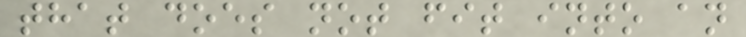that does not fit into an
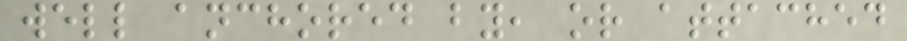well anchored by, or attached
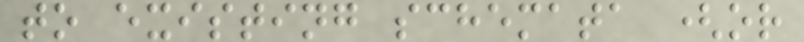to existing schemata (or
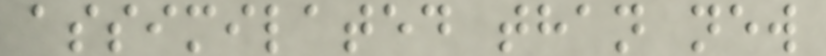assimilated than new
